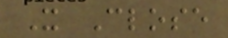X Close
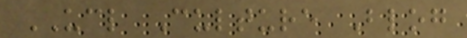UCL Culture Blog
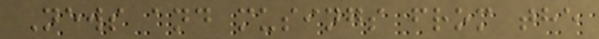News and musings from the
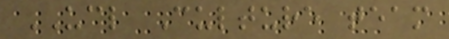UCL Culture team
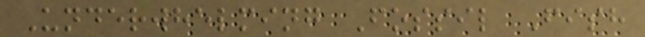Underwhelming Fossil Fish
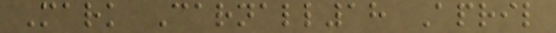Mark Carnall18 April
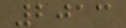2013
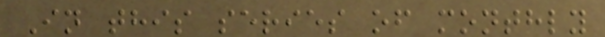In this series of monthly
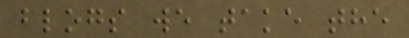blogs we take the
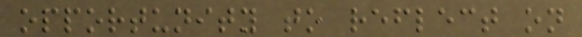opportunity to reflect on
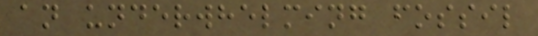an underwhelming fossil
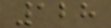128
